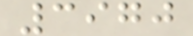3970
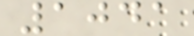1041
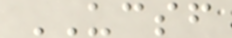UCSF
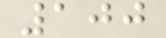100
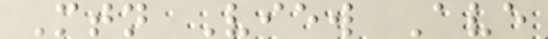Mtn View Ave
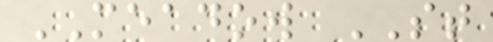MEADOW ST
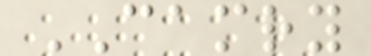CAMRY
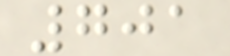701
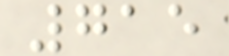715
